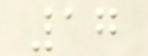17
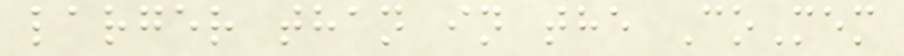larger than in the CoMem
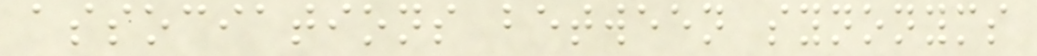associations between synonyms
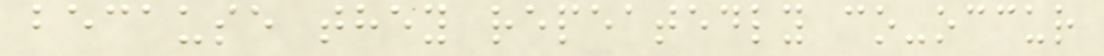because they repeatedly co-occur
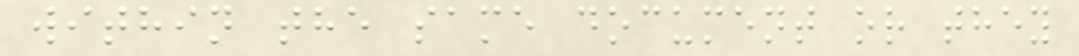within the same document or they
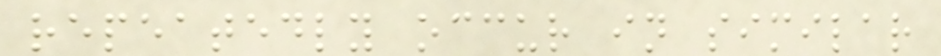repeatedly occur in similar
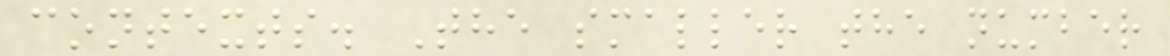contexts. The smaller the number
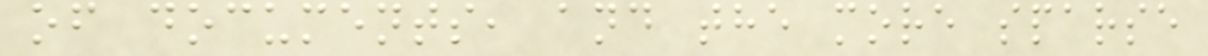of documents, and the more sparse
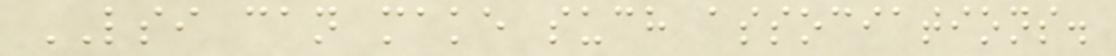LSI can make such associations.
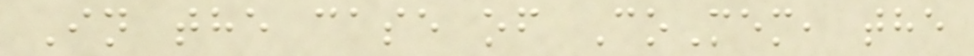In the case of CoMem, the
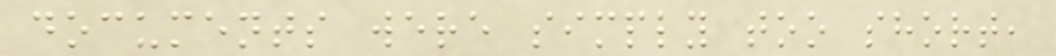documents were simply too short,
